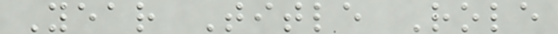Year Title Role
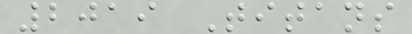2019 Titans
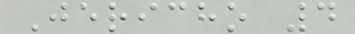Jericho 4
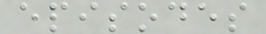episodes
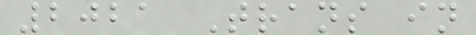2021 Trans in
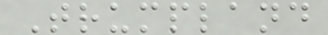Trumpland
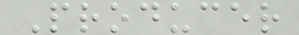Producer
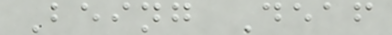Being Deaf
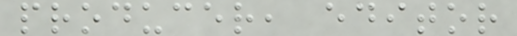producer, editor
